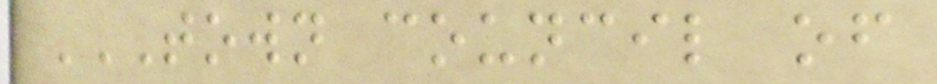TOWN COUNCIL OF
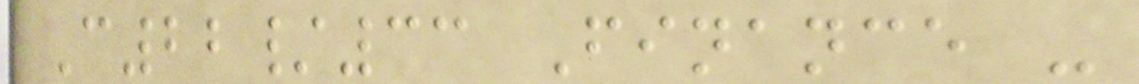C22/33 Finance -
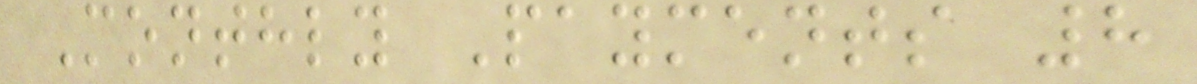Monthly Payments 8
